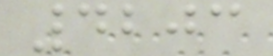4203
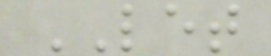LET
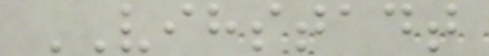VIHSTADT
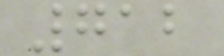712
